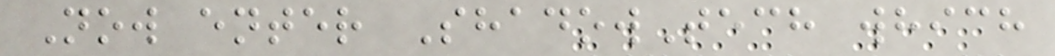Now enter ShadowTech which
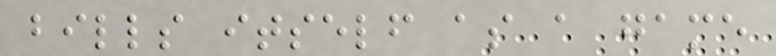bills itself as a game
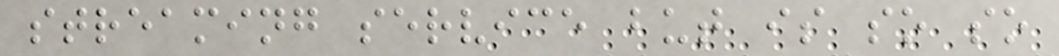streaming service but is so so
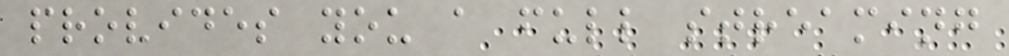provides you a full streaming
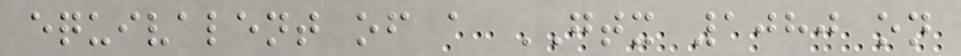equivalent of a GTX 1080 on
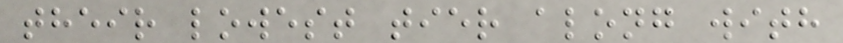their lowest tier along with
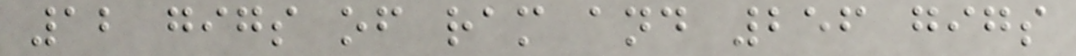12 gigs of ram and 256 gigs
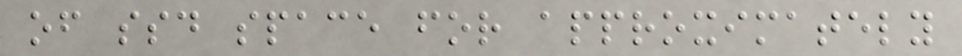of ssd space for approximately
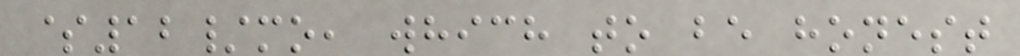$12/mo, which to be honest
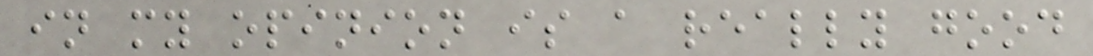in my opinion is a really good
